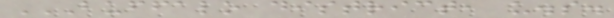BUFFALO DISTRICT, U.S.
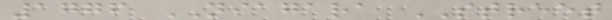1776 NIAGARA STREET
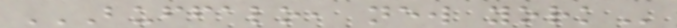BUFFALO, NEW YORK
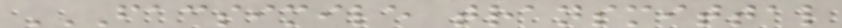FACSIMILE TRANSMITTAL
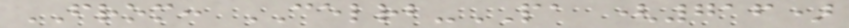FROM: CELRB-PA (716)
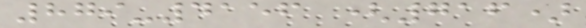879-4156 (716)
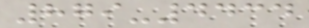879-4434
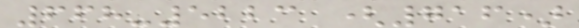668-5223 (716)
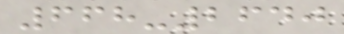668-2640
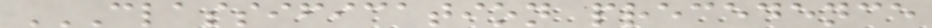CLASSIFICATION PRECEDENCE
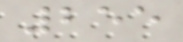255
